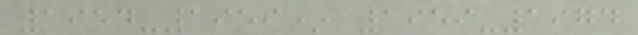1954-1959* 1959-1974
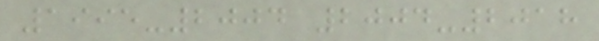1995-2004 2004-2018
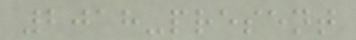2018-present
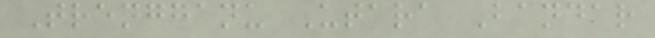Trengganu Utara Bandar
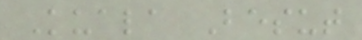Kuala Besut
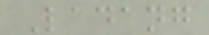Ladang
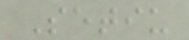Setiu
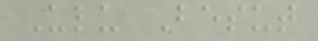Ulu Besut
